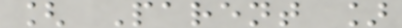[ Parent ]
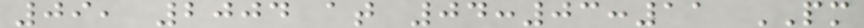09, 2004 at 04:03:11 PM
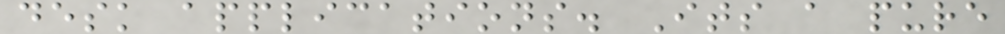desk applications. Its a pure
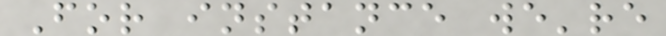For instance we're
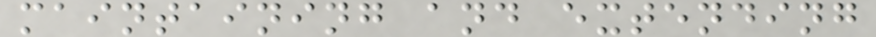maintaining and extending
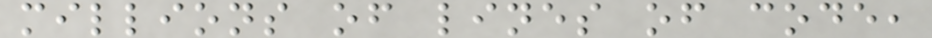millions of lines of code,
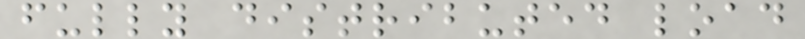fully distributed load
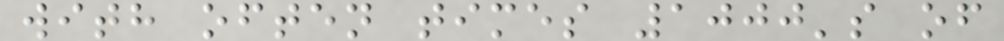with often times 1000's of
